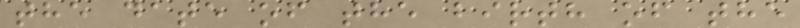the date of the birth of the
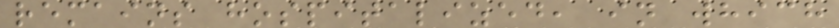remains hospitalized, in which
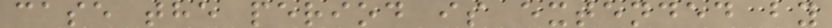case the period is extended by
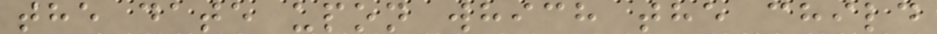the date upon which the child
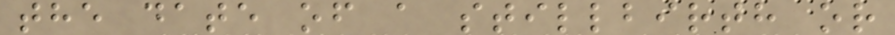the date of a stillbirth or
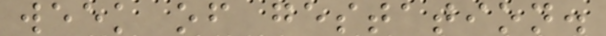week of gestation.
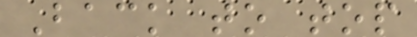Back to top
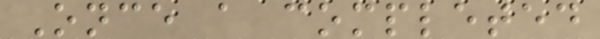Once a completed
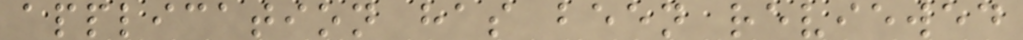application has been reviewed
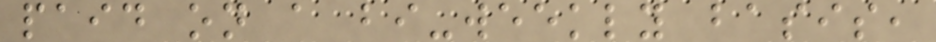paid on a bi-weekly basis,
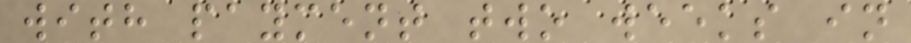with payment two weeks in
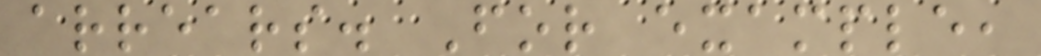arrears. For example,
